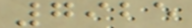7925
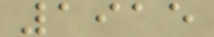1915
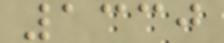1330
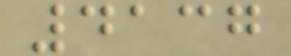4137
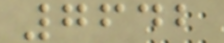7642
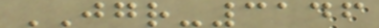JGR-3146
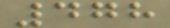478
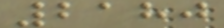2180
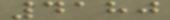4180
